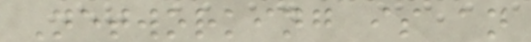Networking is an
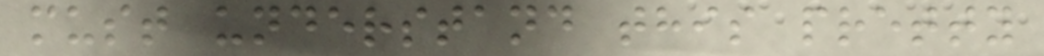must understand this pretty
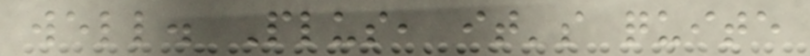well. Plus, it's quite
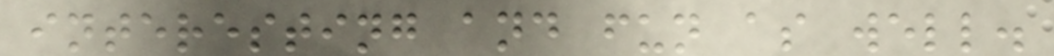interesting and fun as well.
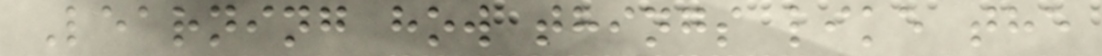Learning how things like the
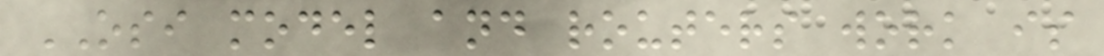OSI model and routers work is
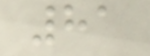81
